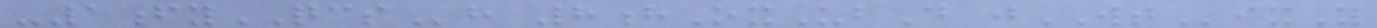-1fyQCSh 8hOxUbD jWTixY
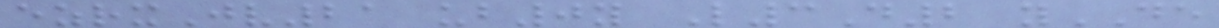ezrxJv21 ub0y L3D2 yDE
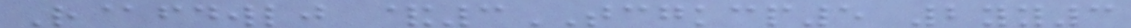R@fdwlj &3TCGKCP5 2yy3
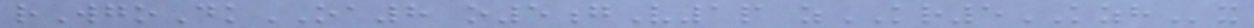rWgoDkOA8 o5gV1p zKR5KZHx
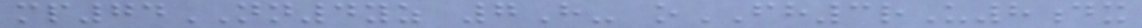mp74NN4yz 7H- oFH3rU8dx
